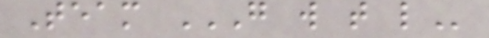Team G W T L
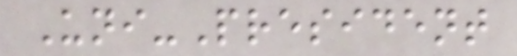Uni-President
